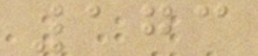173
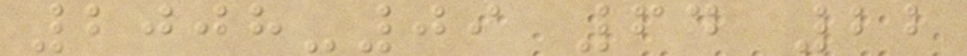2008-09 64 22
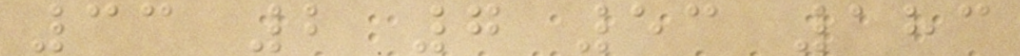33 2 7 53 183
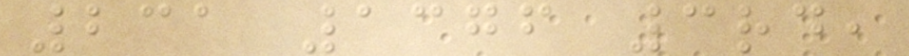231 1376 3rd,
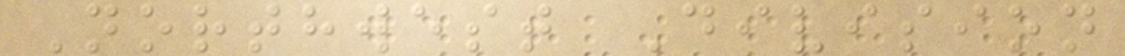Northwest Division
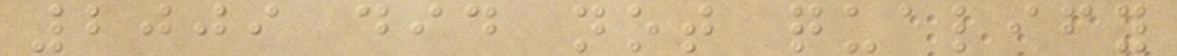2009 did not qualify
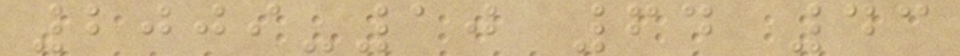2009-10 64 43
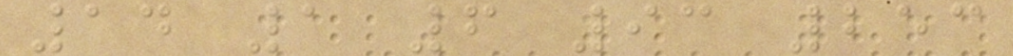14 1 6 93 253
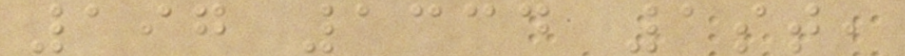197 1334 1st,
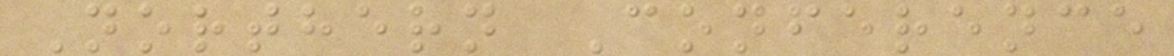Northern Conference
